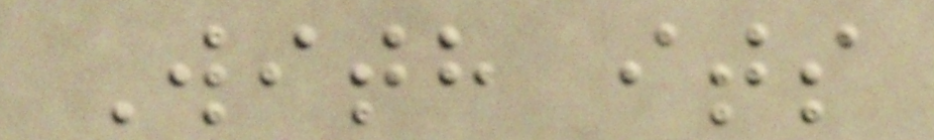With its
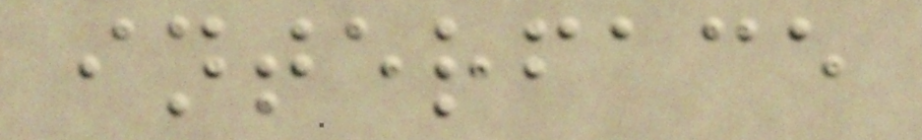interface
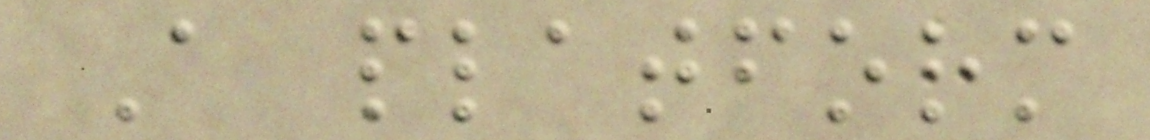A platform
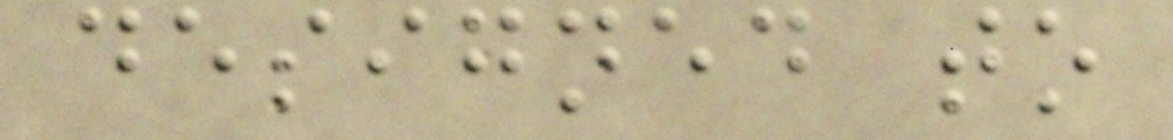designed to
